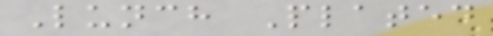Lunch Plated
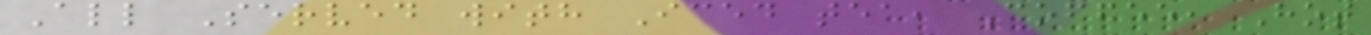All Served with Iced tea, Coffee, Hot
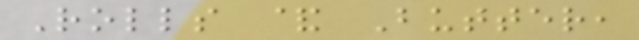Rolls & Butter,
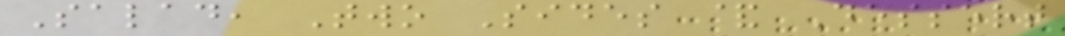Salad, Two Sides & Dessert
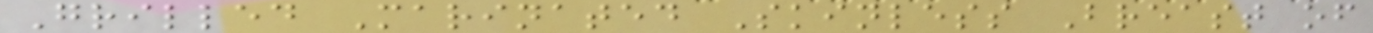Grilled Marinated Skinless Breast of
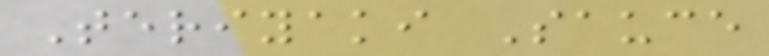Teriyaki Sauce
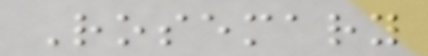Rosemary
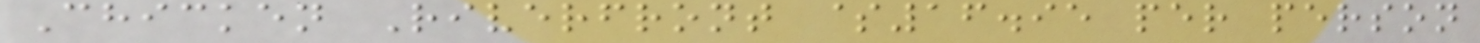Chicken Riverfront $16.95 per person
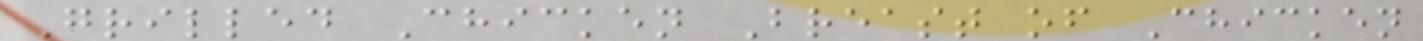Grilled Chicken Breast of Chicken
